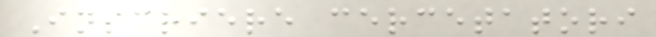Inscriere cercetatori
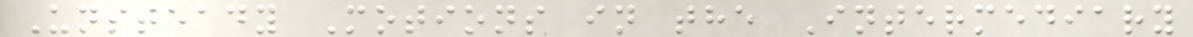Unsteady Motions in the Intermediary
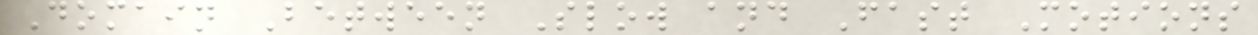Domain Between Slow and Fast Motions
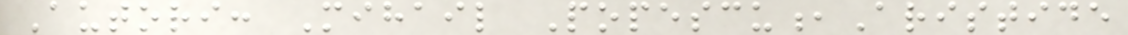Autori: Mihail Popescu,Aristide
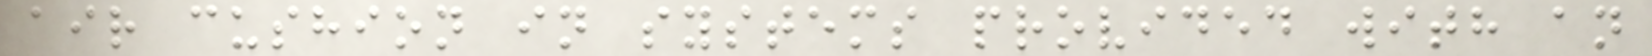air cushion in systems provided with an
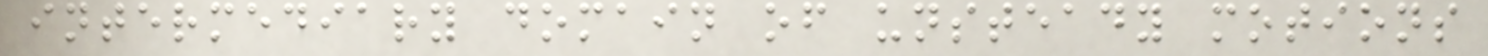intermediary domain of unsteady motions
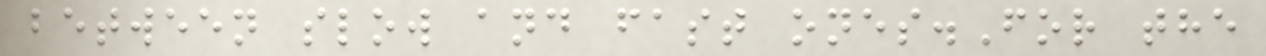between slow and fast ones.For the
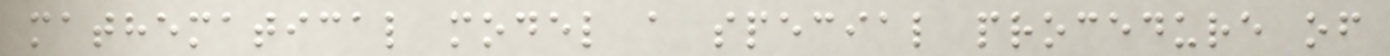mathematical model a special procedure of
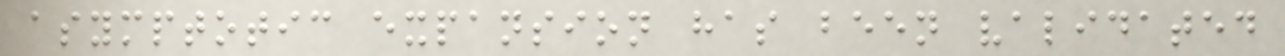asymptotic expansion has been validated
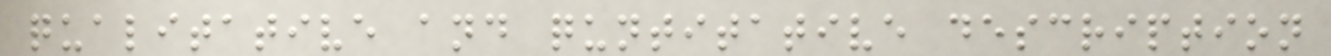qualitative and quntitative description
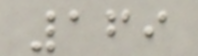169
